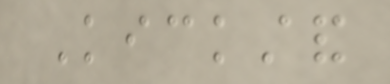Kickstand
